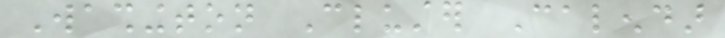Washington Cluster Calendar
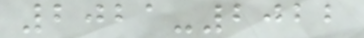2021-2022
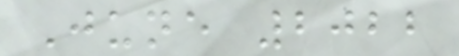June 2022
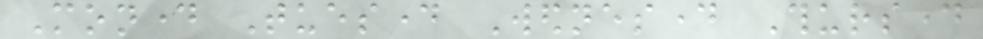Monday Tuesday Wednesday Thursday
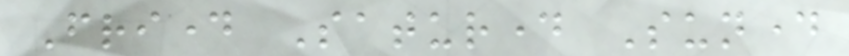Friday Saturday Sunday
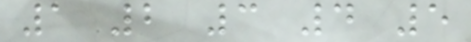1 2 3 4 5
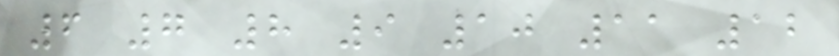6 7 8 9 10 11 12
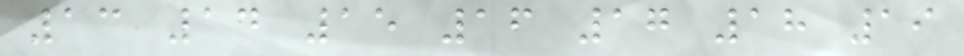13 14 15 16 17 18 19
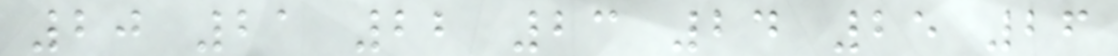20 21 22 23 24 25 26
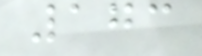173
